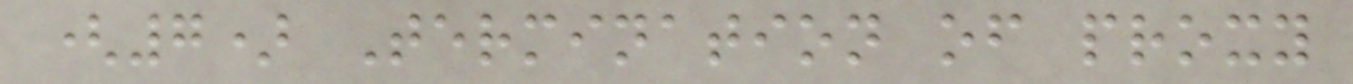(7) Termination of proxy
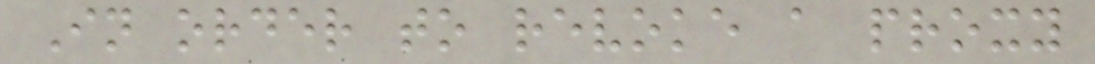In order to revoke a proxy
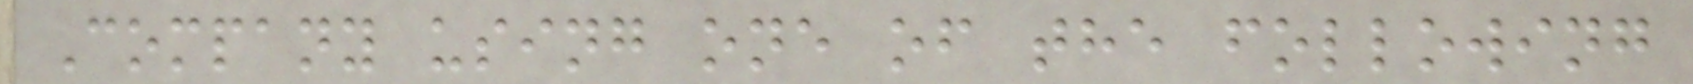Company using one of the following
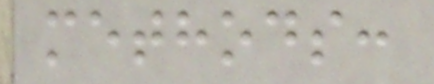methods:
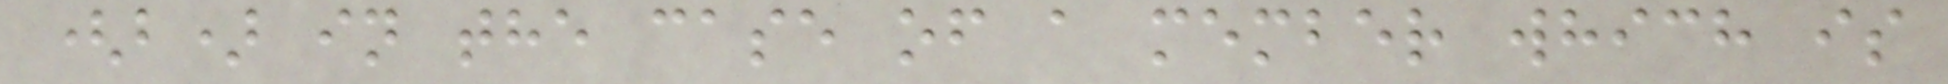(b) in the case of a member which is
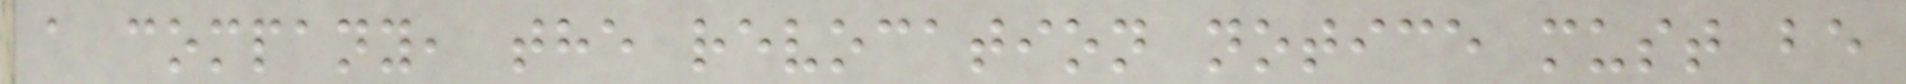a company, the revocation notice must be
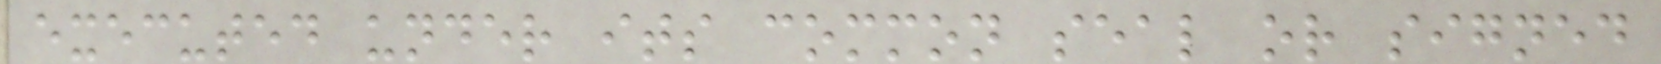executed under its common seal or signed
